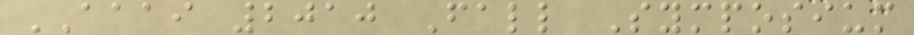AAAI 2010 Fall Symposium
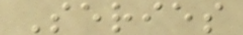Series
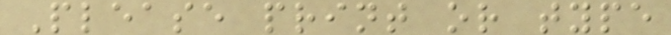Please print or type
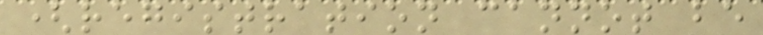(registration cannot be
